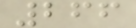266
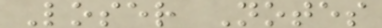Loser Notes
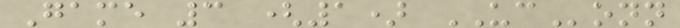Game 3 (1) UConn
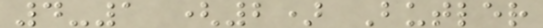4-1 (2) Butler
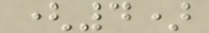(4)
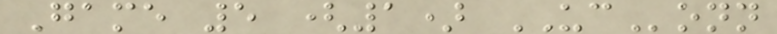Game 5 (1) UConn
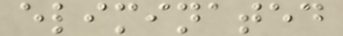eliminated
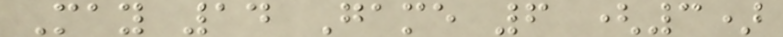May 14 Game 6 (3)
